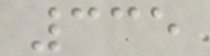335
